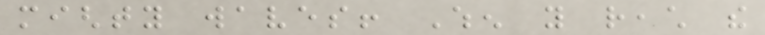mighty waves! When you reach the
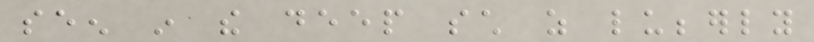seen in the deep such as lubberly
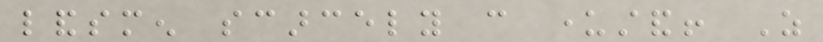landsmen scarcely can understand! As
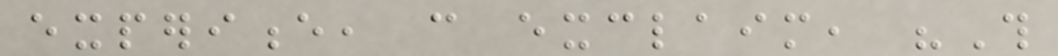experience, can exclaim, "This
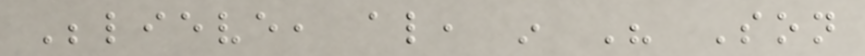Believe, also, in His Son
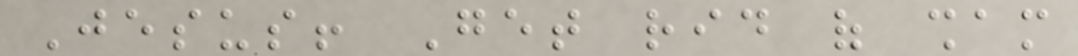Jesus! Get rid of sham
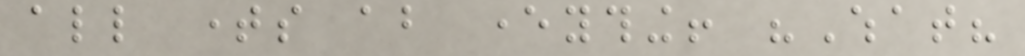all times about everything! "What?
